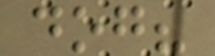dog?
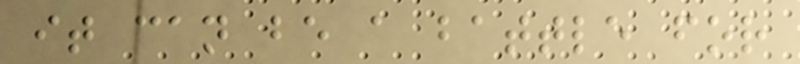it can be a battle for
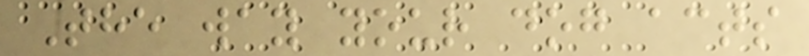The way your dog acts
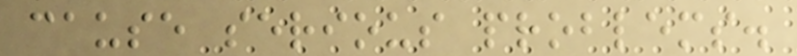cause serious problems.
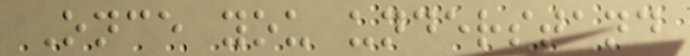Once you understand
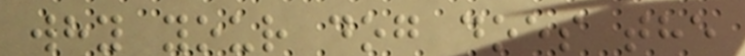why your dog does the
